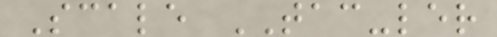Scale TAC-ler
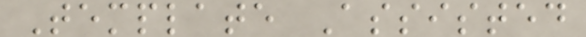Template Assisted
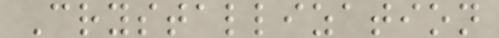Crystallization
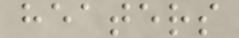heaters
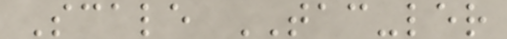Scale TAC-ler
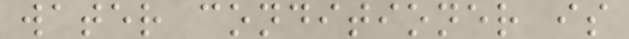water conditioner is
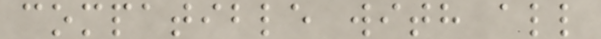compatible with all
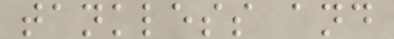tankless and
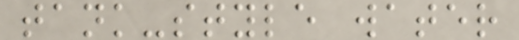tank-style water
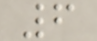6
